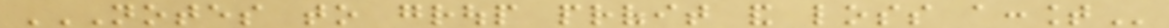NOTES TO GROUP PROFIT AND LOSS ACCOUNT
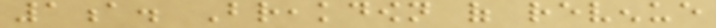1a. Breakdown of revenue
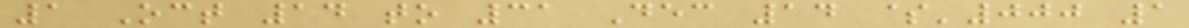1 Oct 14 to 31 Dec 14 $'000 1
